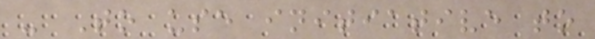- To use initiative to
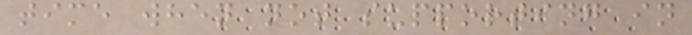time when not supporting in
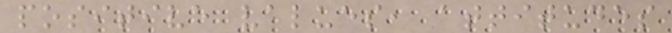positive values, attitudes
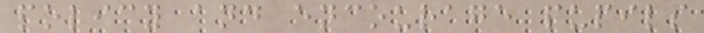policy and encourage pupils
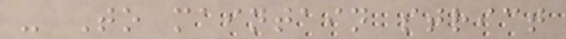- To maintain strict
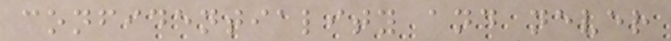confidentiality and never
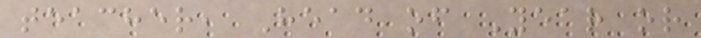teacher, Head of Year or
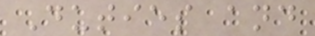Duties and
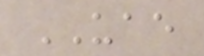UAE
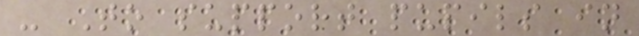- To support pupils in
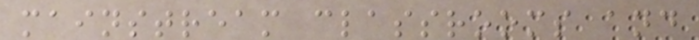mainstream classrooms and
